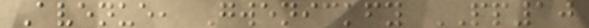Avenue, Gwenickfy PP10
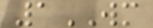1WM
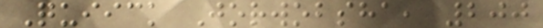Quiick Jorwobsha, 200
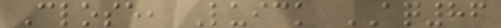Close, Luick AQ86
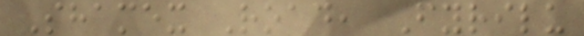Shamex Road, Fyrilu
